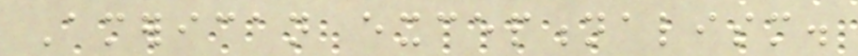American exceptionalism.
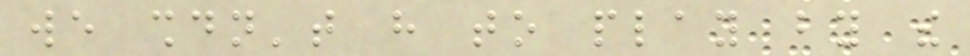we shouldn't have to play by the
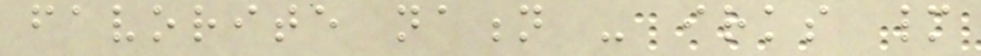favorite nation - irks many
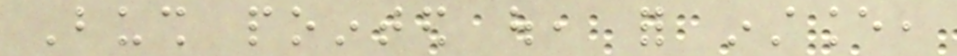Bush pointed out, for instance,
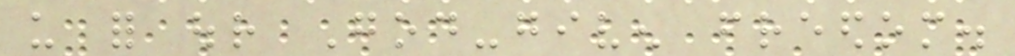us for our God-given freedom.
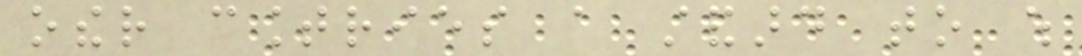other countries a standard to which
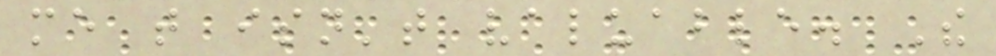me that isn't valuable. The
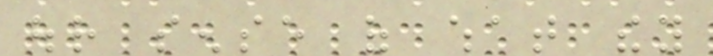our sense of what they
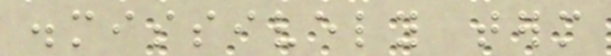dismissively term
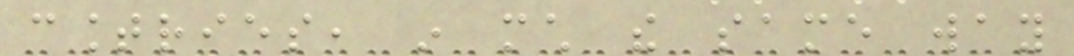countries, in much the same way
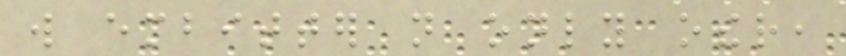will embitter not only other,
